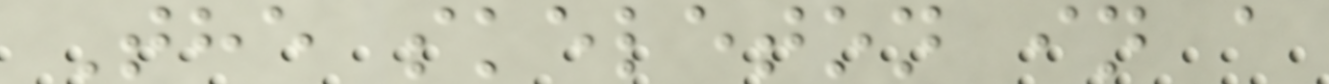The skeleton in a
